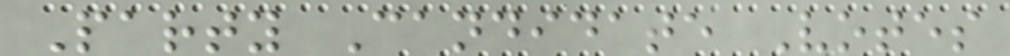Party Candidate Votes
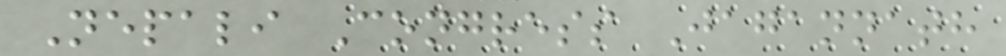Nepali Congress Jagannath
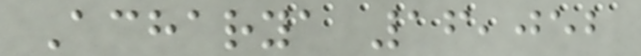Acharya 16,052
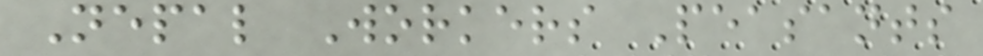Nepal Workers Peasants
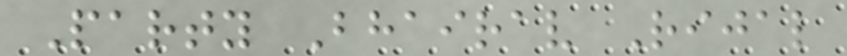Party Bhairav Rijal
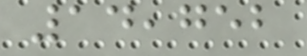14,752
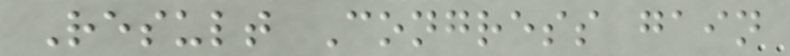Result Congress gain
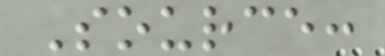Source:
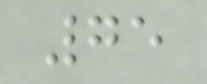75
